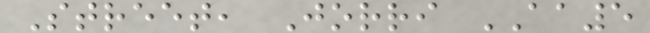Street, Jorri AA5
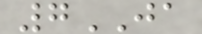7JA
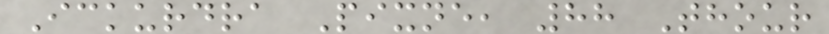Ickurdra Pixne, 88 Thour
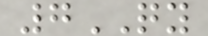7QY
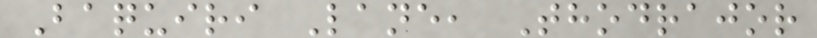Baquiri Lane, Thodrajor
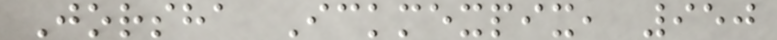Jorsha Ickmexpix, 950
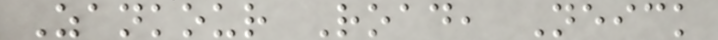Zankour Road, Neick
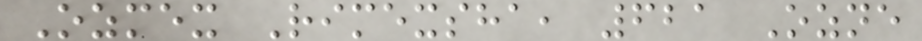Ozmex Rimexsha, 621 Ozne
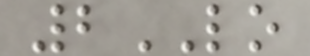2LO
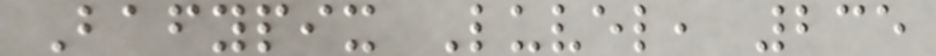Bafypix Luvel, 235
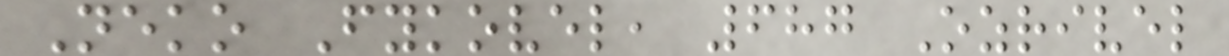Neko Fykovel, 687 Ozrivel
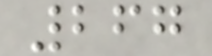267
